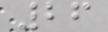26
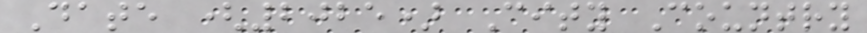Date (2025) City Country
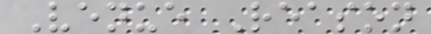Venue Reason
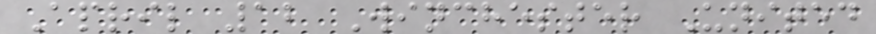April 12 Winchester United
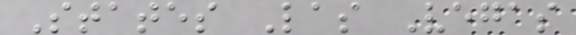States Las Vegas
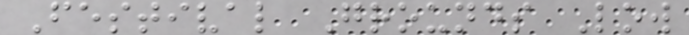Festival Grounds Low
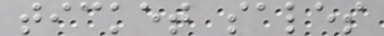ticket sales
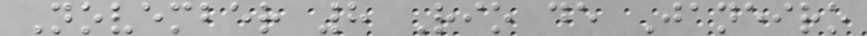November 8 Rio de Janeiro
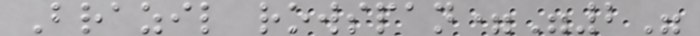Brazil rowspan="2"
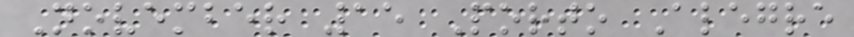November 15 Porto Alegre
